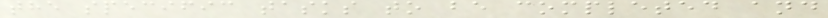the specific tasks to be completed and
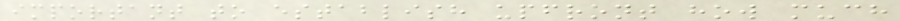important to establish upfront how much
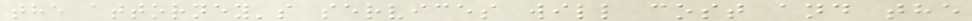the attorney's services will cost and the
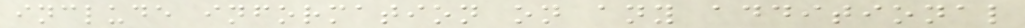include information on any additional
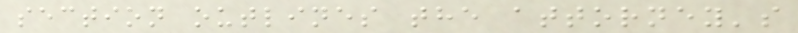section outlines the attorney's
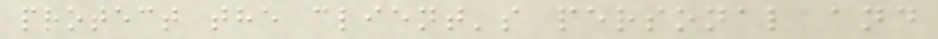protect the client's personal and
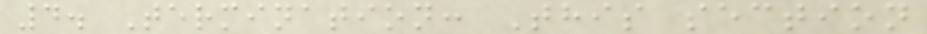4. Termination: This section
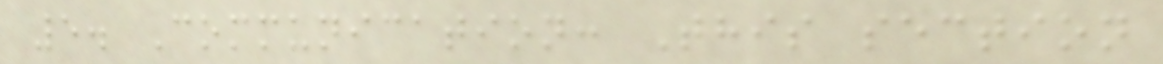5. Communication: This section
